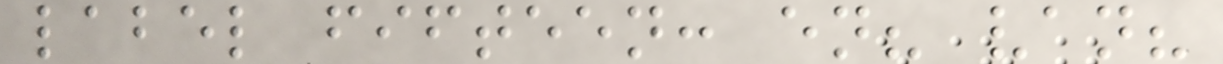label fifteen: en? van?
